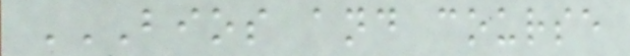BIOS AND COURSE
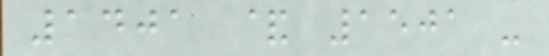1401 & 1501 -
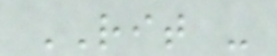RIT -
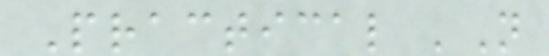Practical 'N
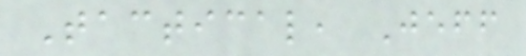Tactical, Jeff
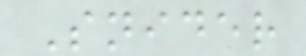Snider
